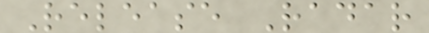Release Radar
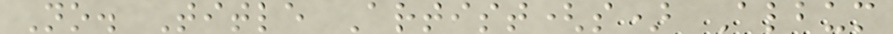No. Title Artist(s) Album
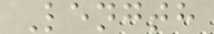Length
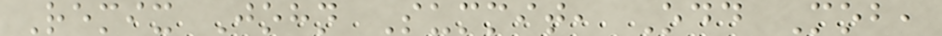Remix John Summit, Odd Mob,
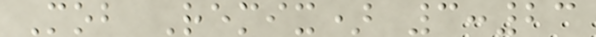Mob Remix) 3:23
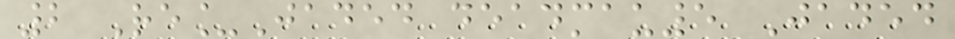2 Re_Jaded deadmau5 Jaded
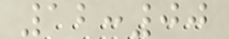12:00
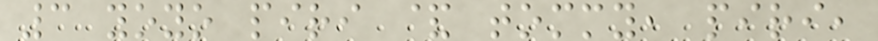3 yoyo piri & tommy, piri,
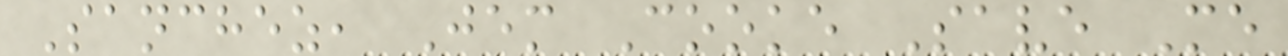Sanchez, Jem Cooke Save Me
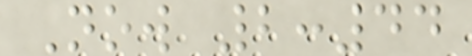Now 2:44
